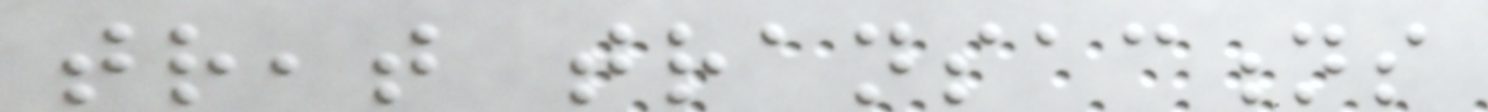treat transactions
